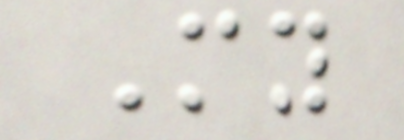My
